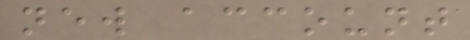new account
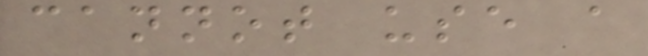cannot use a
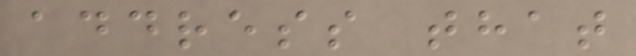address that
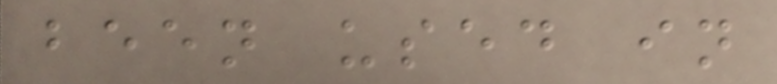been used in
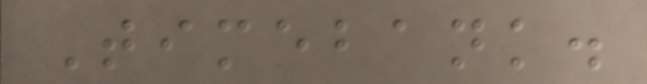Timebank.
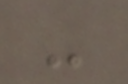-
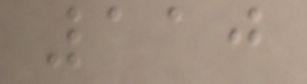110
